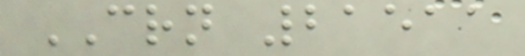CRN 21511
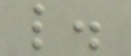l.
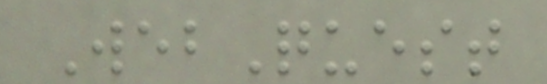WebQuest
